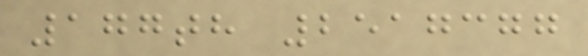177th 2517377
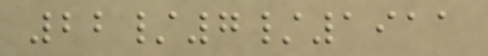22/7/1911
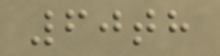60th
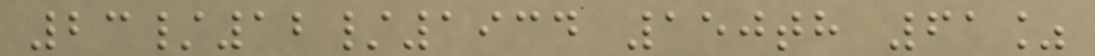23/12/1934 150th 61%
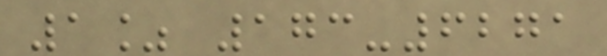1% 173-6271
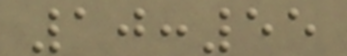10:55
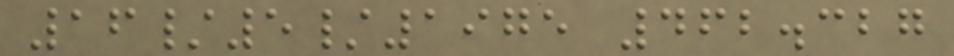16/5/1975 462.327
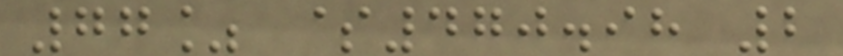77% $470.98 2
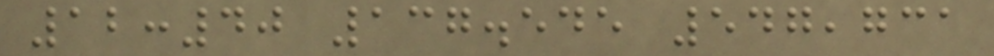12:40 137.545 547,731
